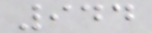944
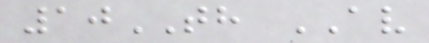10TH AV
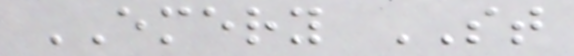EMERY ST
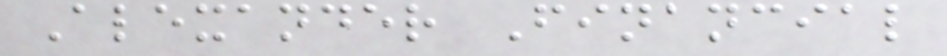Alexander Financial
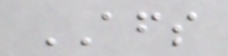AFS
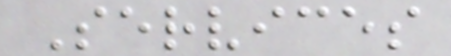Services
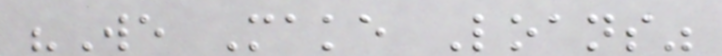"We Make Loans"
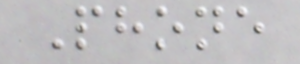Phone
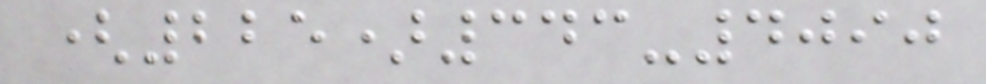(225)343-4090
